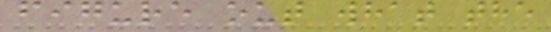figure out what the
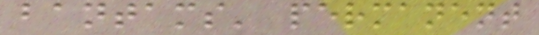bantams' permanent
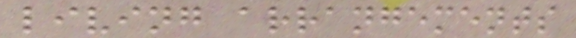living arrangements
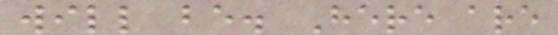will be. Here are
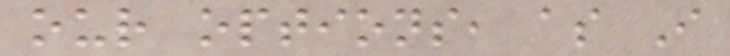our options, as I
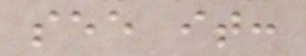see it:
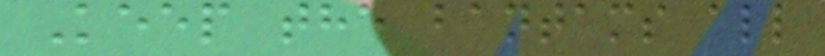Keep the bantams all
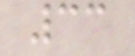33
